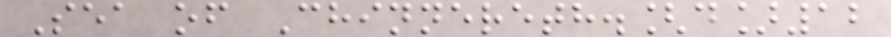Sea of Chinnereth.[d]12
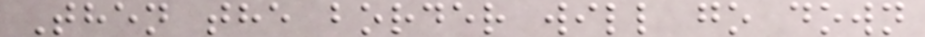Then the border will go down
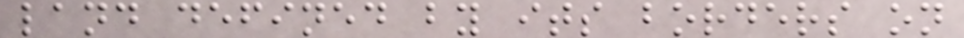land defined by its borders on
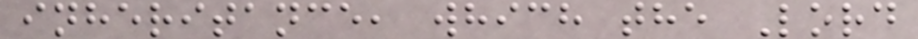inheritance, which the Lord
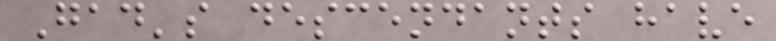Gad's descendants have
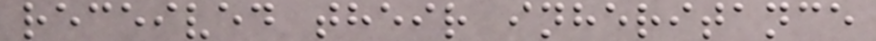received their inheritance
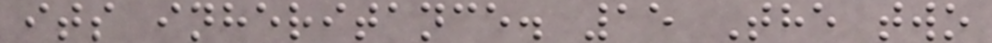its inheritance. 15 The two
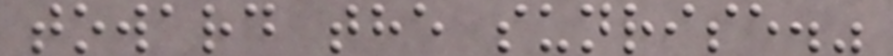toward the sunrise."
